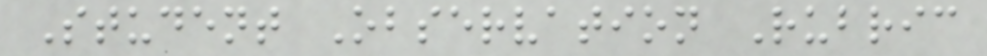Student Observation Rubric
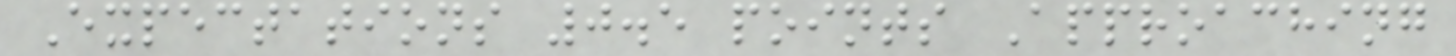Expectations 0.5 points Approaching
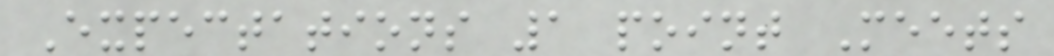Expectations 1 point Meets
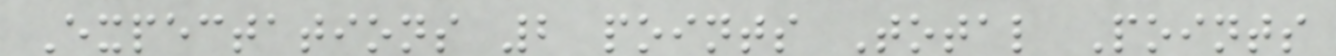Expectations 2 points Total Points
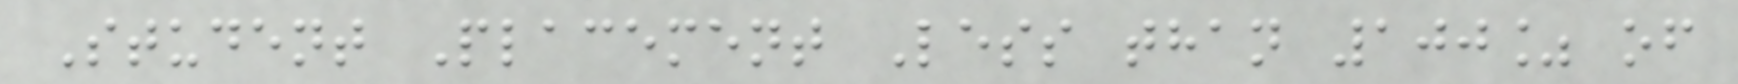Student Placement Less than 100% of
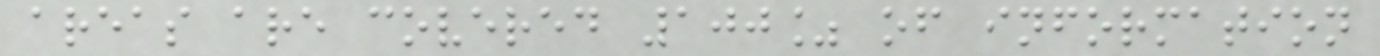areas are covered 100% of information
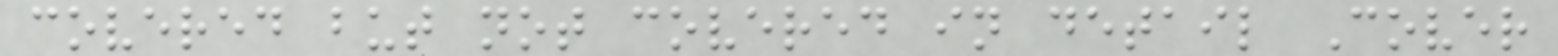covered but not covered in detail Cover
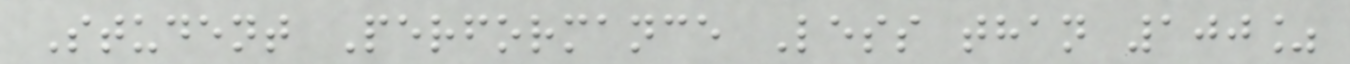Student Performance Less than 100%
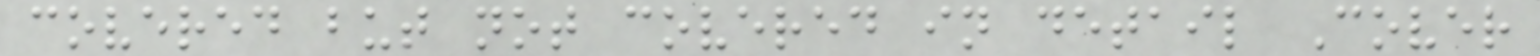covered but not covered in detail Cover
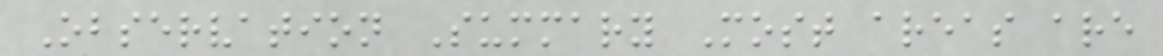Observation Summary Most areas are
